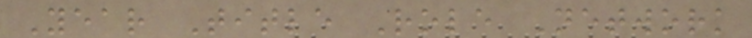Year Title Role Network
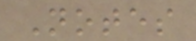Notes
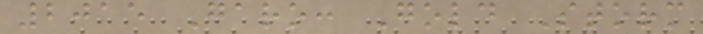2015 Garo: Gold Storm
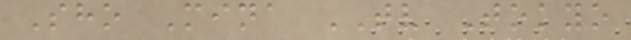Sho Mina TV Tokyo
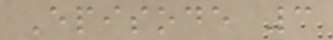Episode 3
